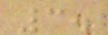3.
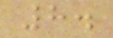8.
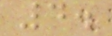4.
